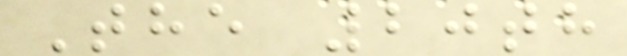The 20th
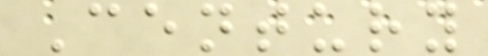Century
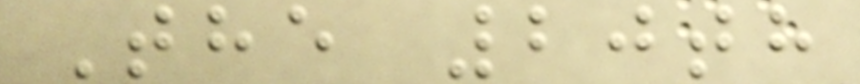The 20th
